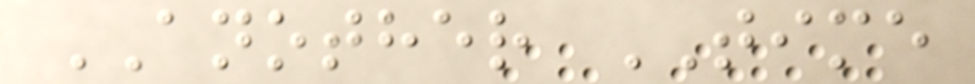ANOTHER TIME
